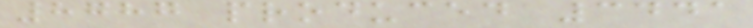8787 produced 3441
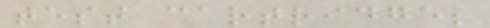test cartridge;
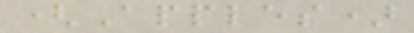(Apples)
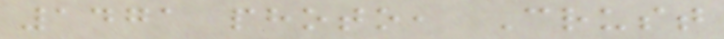1471 photo, Crust
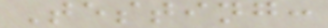Testing:
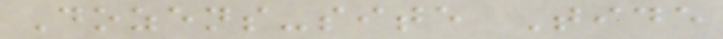Dozens-site Tide
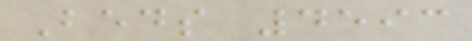Beds 4593
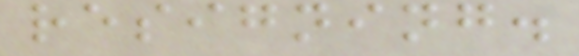resigning.
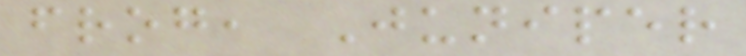frog, Juniper
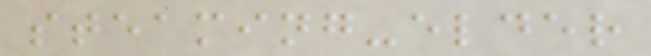steaming-elder
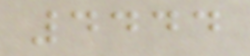4444
